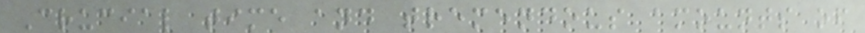Crucial time and tremendous amounts of
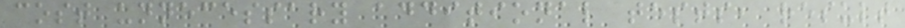cost unnecessary additional tests, result
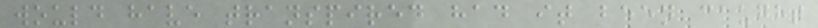would have transpired had it been caught
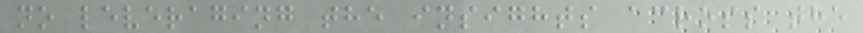no leveraging the insights across the
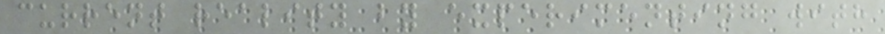current reality by experimenting with
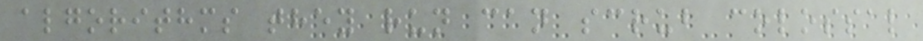algorithms they run can scrub colossal
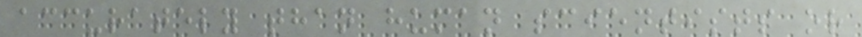accurately than human scientists or
